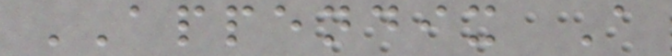APPENDIX A
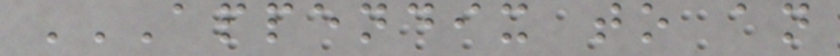APPENDIX TO AN
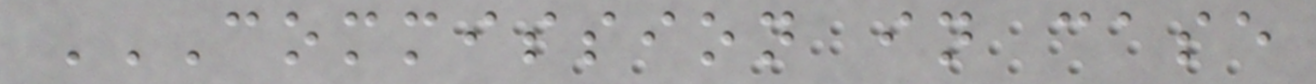COMMISSION IN CASE
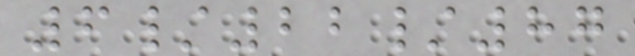6/22/87
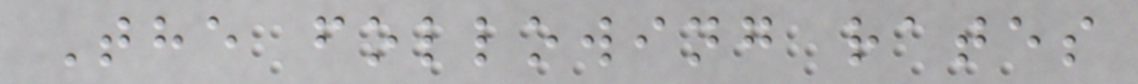The following rates
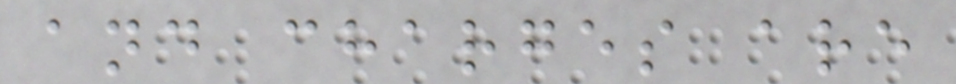and charges are
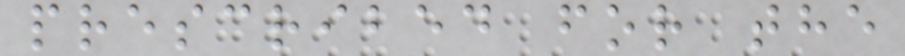prescribed for the
